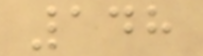148
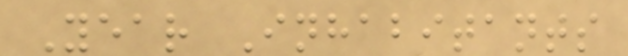Year Inhabitants
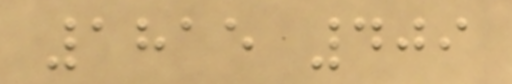1815 409
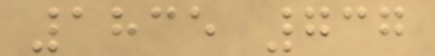1835 737
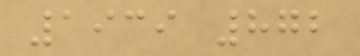1939 872
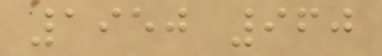1950 960
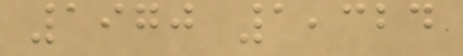1970 1,324
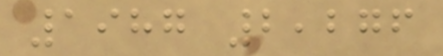1987 2,276
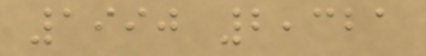1990 2,321
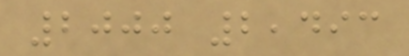2000 2,493
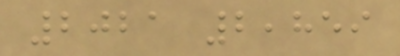2021 2,859
